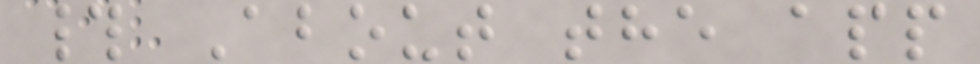# About the app
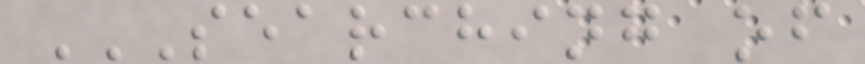SEARCHING OF
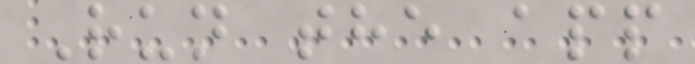Run the app
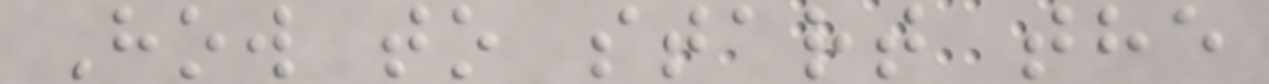How to start the
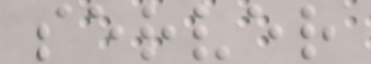server
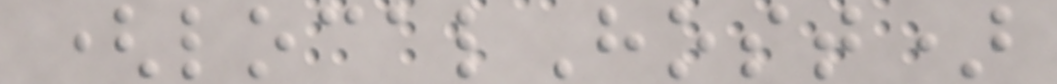(localHost)
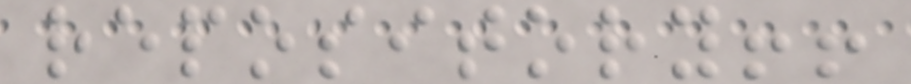repository!!
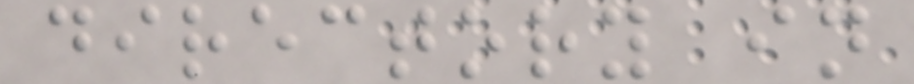directory in
